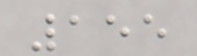155
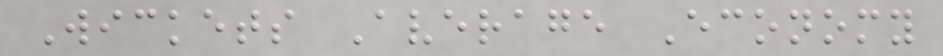Wickets Average Economy
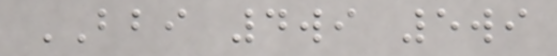BBI 4wi 5wi
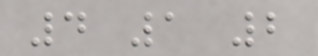4 1 2
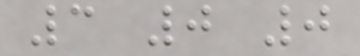3 0 0
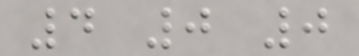4 0 0
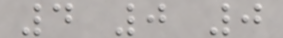4 0 0
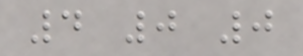4 0 0
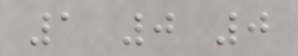1 0 0
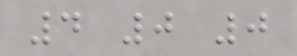4 0 0
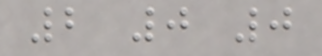2 0 0
